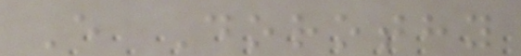E Dorothy
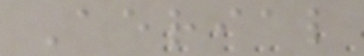Aerial
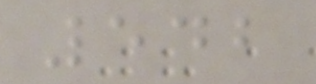542
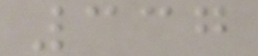337
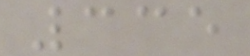335
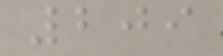209
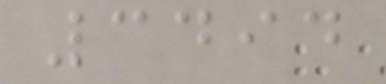3494
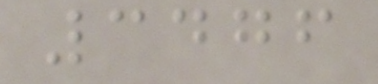3476
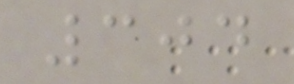304
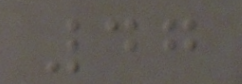47
